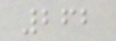262
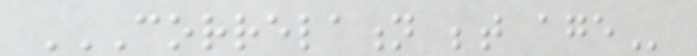CORRELATION BETWEEN AGE
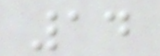14
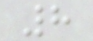8
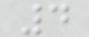4
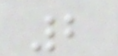2
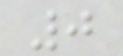0
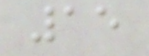15
